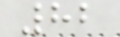82
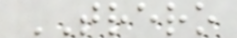TRERO
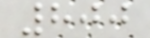800
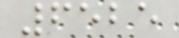6525
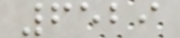6529
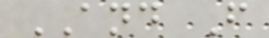AND F
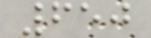650
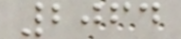2064
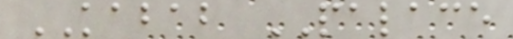KABAB PALACE
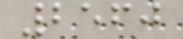2560
